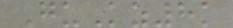GuKz8k
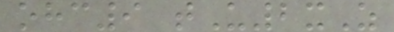ohc9 tU2xZ
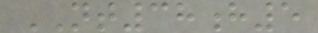NT38h5
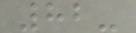82-
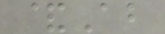&Ab
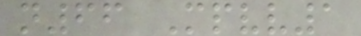n66 Mpvv1
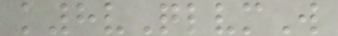k8vQlvmW
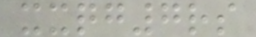xxqg7rs
